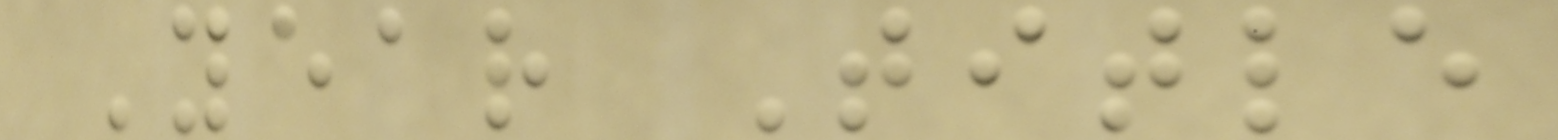Year Title
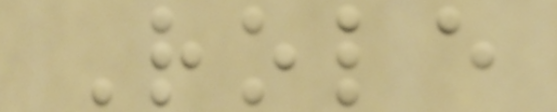Role
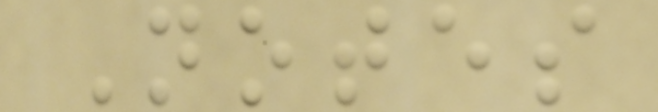Notes
